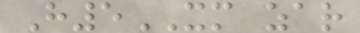H5XM zar
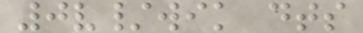0v/wik dts
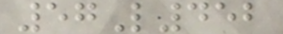57L452
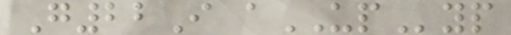G22I aUPyp
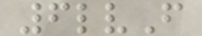6lvF
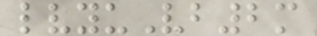lvyuVb2m
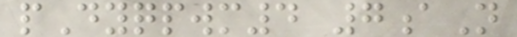pDyqpwm4 7aN
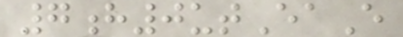7h0utEaE
